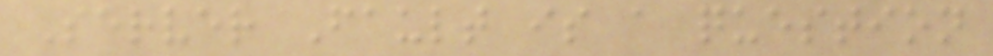Server Fault is a question
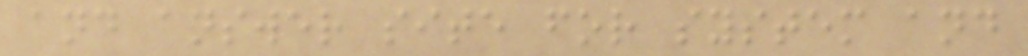and answer site for system and
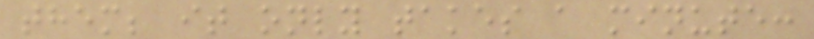them; it only takes a minute:
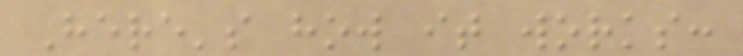Here's how it works:
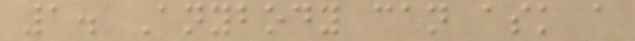1. Anybody can ask a
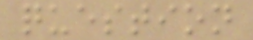question
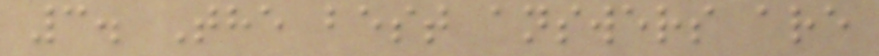3. The best answers are
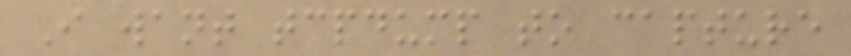I want tcpdump to capture
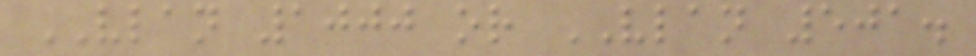VLAN 1000 or VLAN 501.
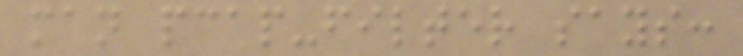man pcap-filter says:
